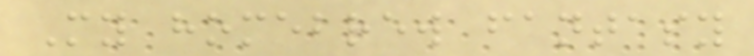My homebrew fantasy
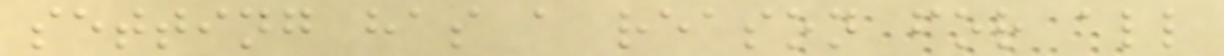setting has a reason for all
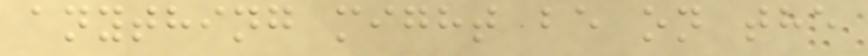anything might be on the
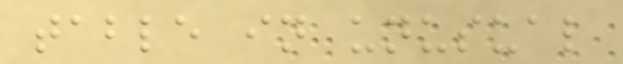table in unusual
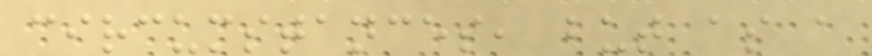circumstances, but as a
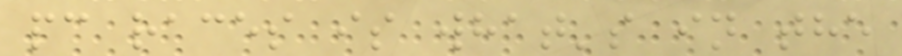pc races is what's in the
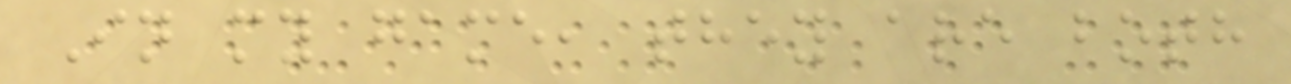In my game, they are both
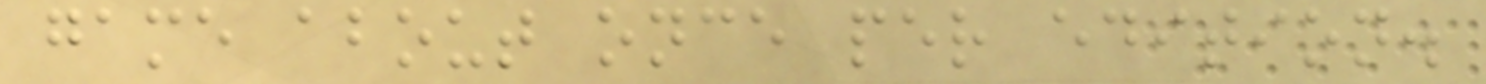game about once per edition.
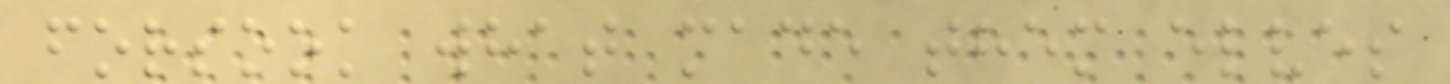forsook what made them elves
